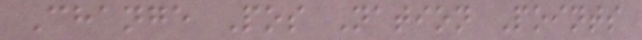Change Pos Nation Points
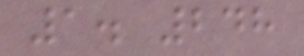1. 248
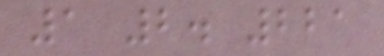1 2. 221
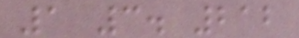1 3. 212
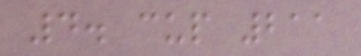4. cup 211
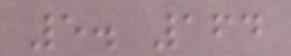5. 164
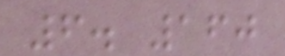6. 160
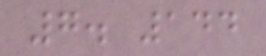7. 144
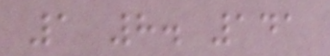1 8. 141
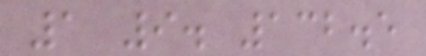1 9. 132.5
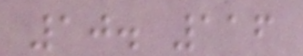10. 116
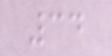34
